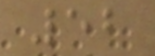52
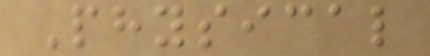Physical
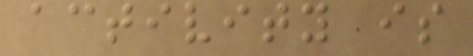activity is
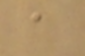a
